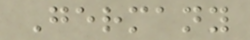Germany
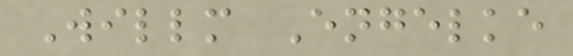Willm Engelke
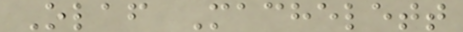Olaf Machelett
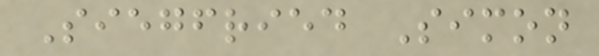Siegfried Simon
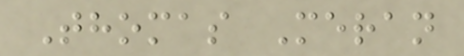Thomas Meran
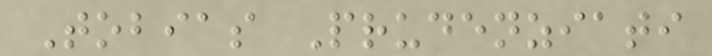Tobias Prudenziati
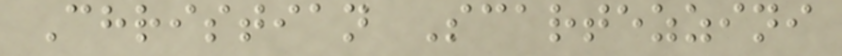Christian Scartezzini
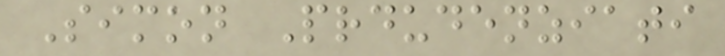Simon Prdudenziati
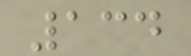134
